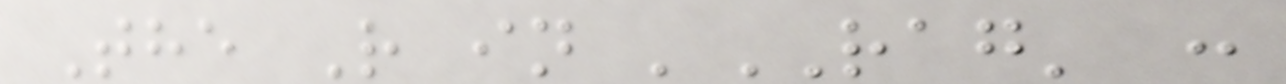The R in 'RAG' :
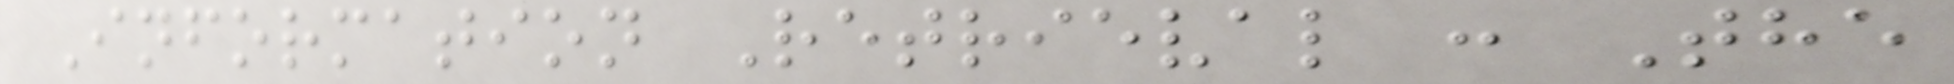Information Retrieval : The
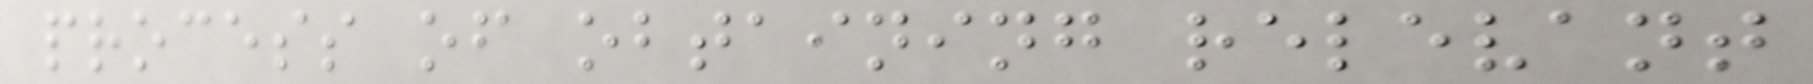process of obtaining relevant
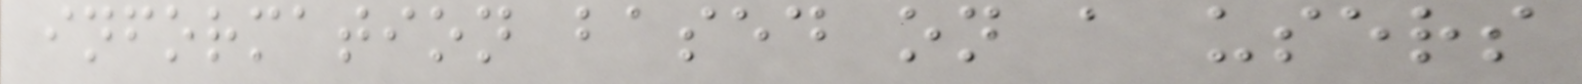information based on a users
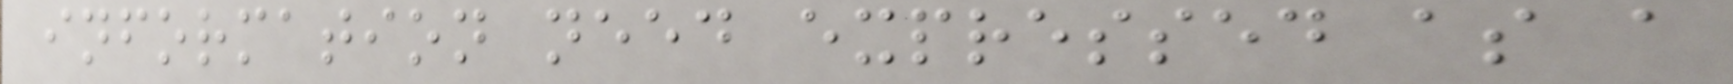information need expressed as a
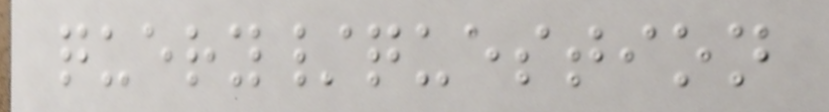query/question
